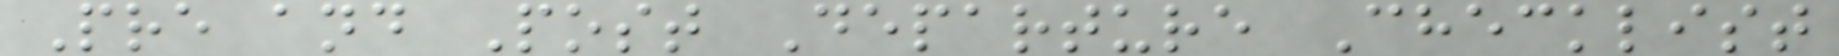Pre and Post Departure Checklist
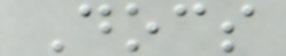Docs
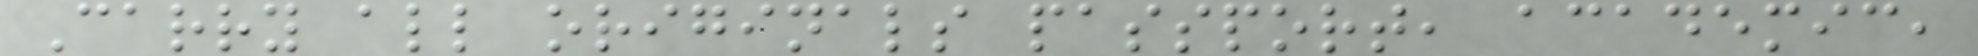Carry all originals passport, academic,
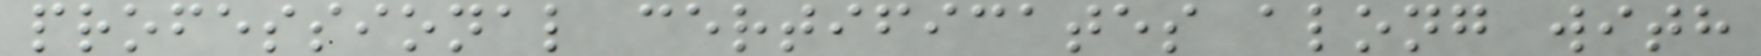professional certificates along with
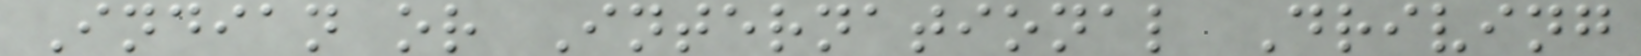Indian or International Driving
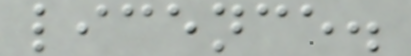licence.
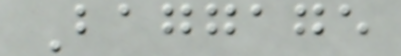Baggage
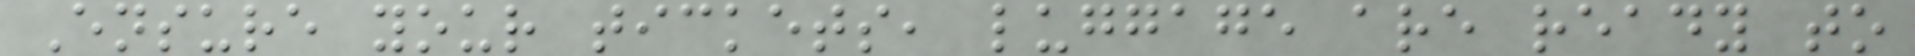Ensure your tickets, luggage are ready to
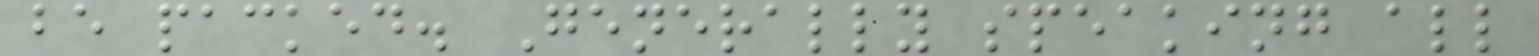be packed. Generally speaking all
